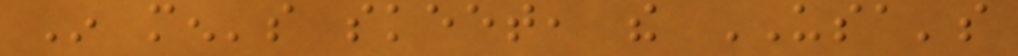In men's skeet, the USA's
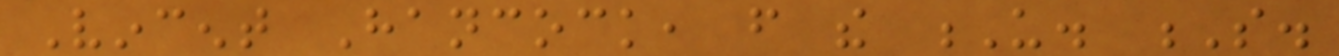Vincent Hancock, from the U. S.
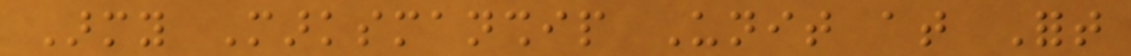Army Marksmanship Unit at Fort
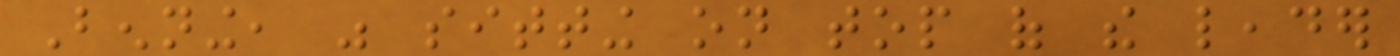Benning, was sitting on top of the leader
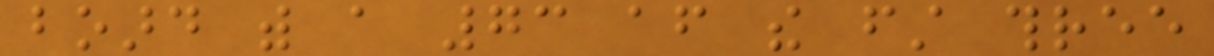board with a 73 after the first three
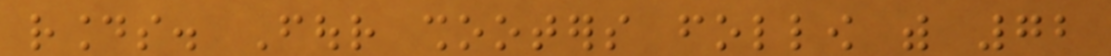rounds. Four shooters follow with 72
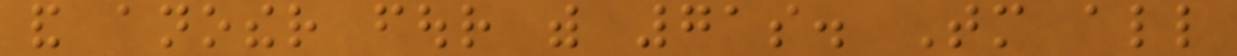and another four with 71s. Tomorrow all
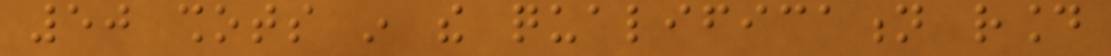50 shots in the qualification round
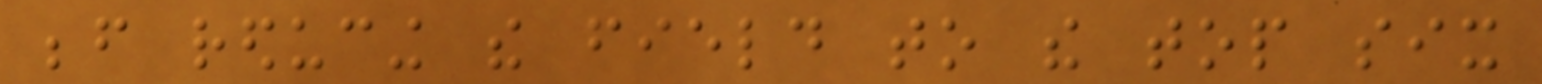before reducing the field to the top six
